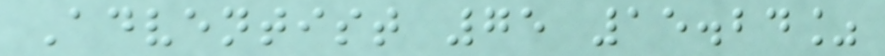Adventist 75 15.24%
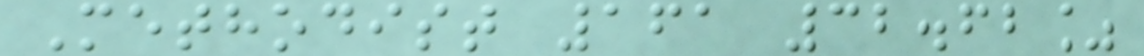Methodist 161 32.62%
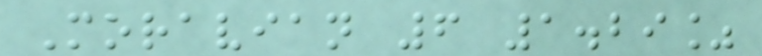Moravian 6 1.29%
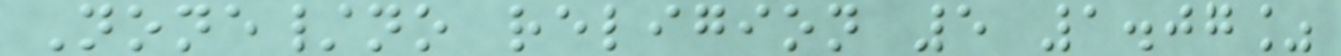None/no religion 5 1.07%
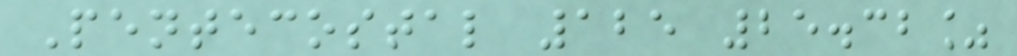Pentecostal 125 25.32%
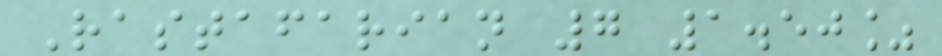Rastafarian 7 1.50%
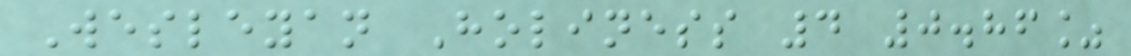Wesleyan Holiness 4 0.86%
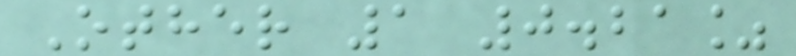Other 1 0.21%
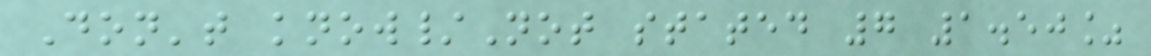Don't know/Not stated 7 1.50%
